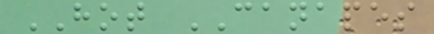HOT CANAPES
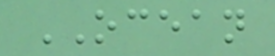OCEAN
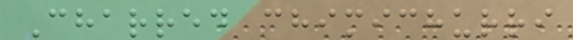Charred chimichurri
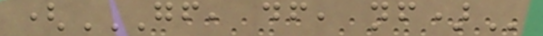(GF, DF, NF)
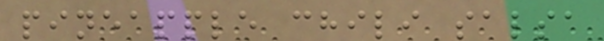pineapple chili salsa
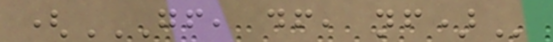(GF, DF, NF)
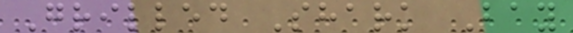Grilled Shark Bay
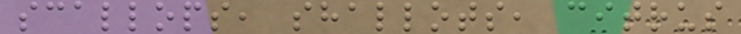scallops, shallots, citrus
